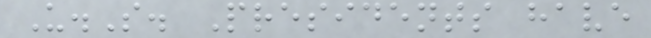U.S. Presidents have
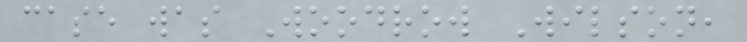case was Woodrow Wilson,
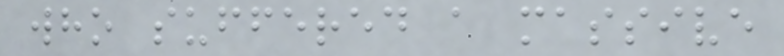who suffered a massive
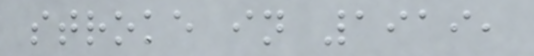stroke in 1919,
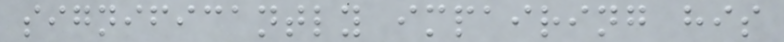significantly impairing his
